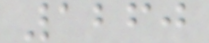1260
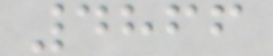4866
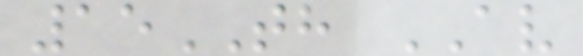15TH AV
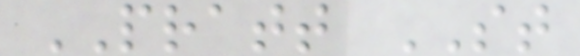PRATT ST
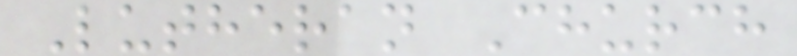Lutheran Church
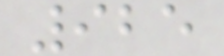925
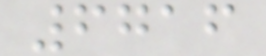6716
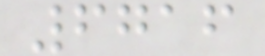6716
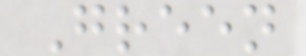Green
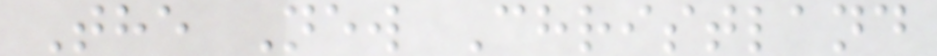The New Christland
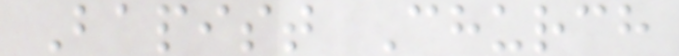Bapist Church
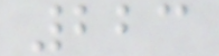223
